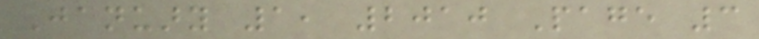January 1, 2010 Page 3
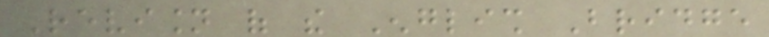Revision of the English Bridge
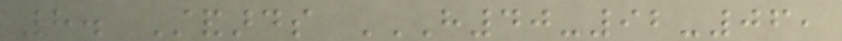8. Standards H40-92-06,
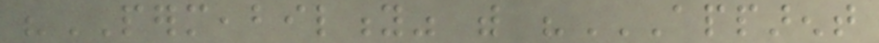"PERMEABILITY" with "APPARENT
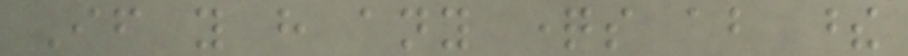If you have any questions about these
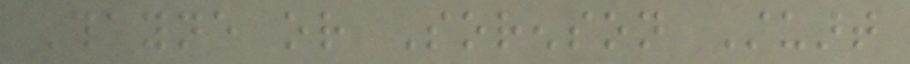Thayne or Sorenson Stuart
